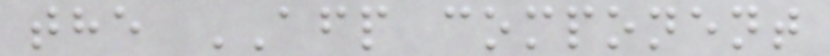the AFP component
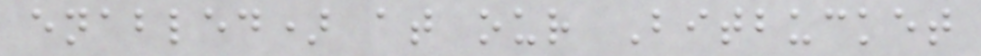enabled) at our Bitbucket
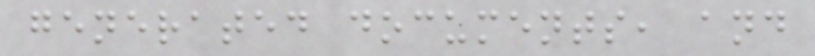generated documents, and
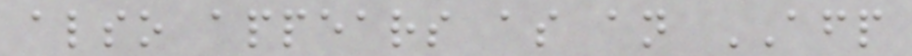also appears as an AFP
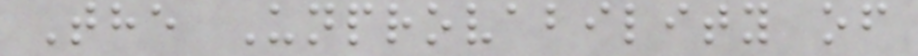The Unprovability of
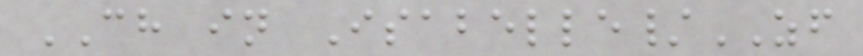CH in Isabelle/ZF
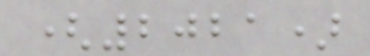(2021)
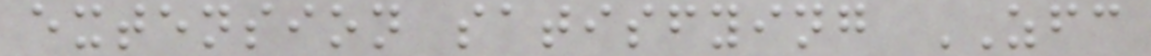extension satisfying ZFC
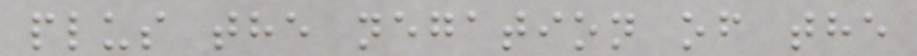plus the negation of the
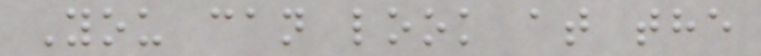You can look at the
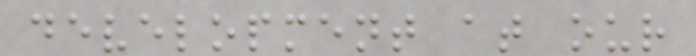development at our
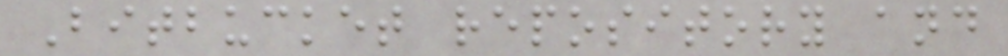Bitbucket repository and
